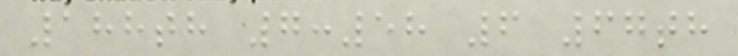188th 7:58 6 67th
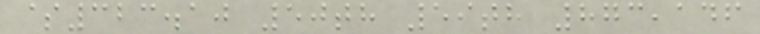$323.10 50th 59th 873,146
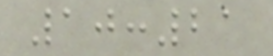10:21
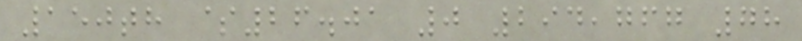150th $26.01 0 294,767 78
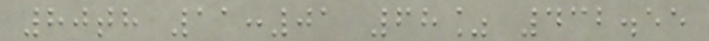80th 11:01 68% 432.55
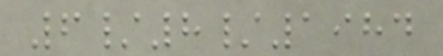6/8/1984
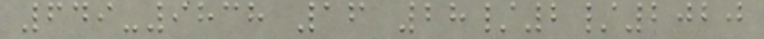649-9838 16 28/2/2020
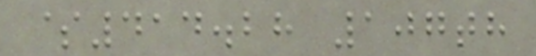$414.28 107th
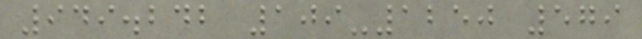949.242 109-1250 579
